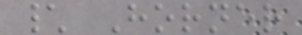\ Horner
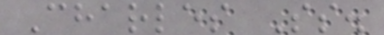Charles Ss.
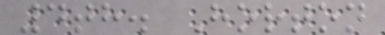4th. Horton
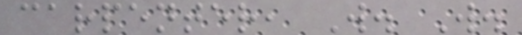carpenter, W. W.
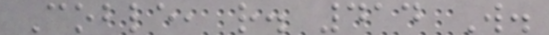Coble, r. 414 W.
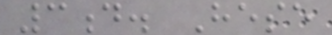3d. Hese
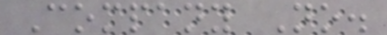Company No.
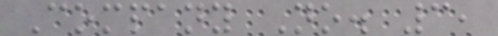Company No. 3,
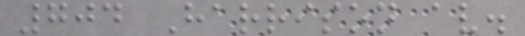704 Harrison av.
